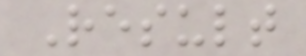Result
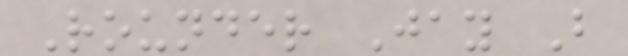Rounder Jay B
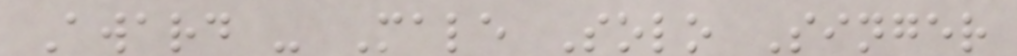Award - Male Solo Singer
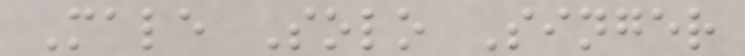Male Solo Singer
